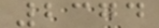2374
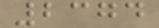2374
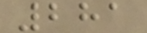281
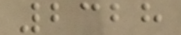2328
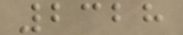2328
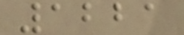1221
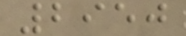2950
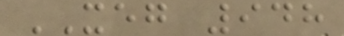XEG 948
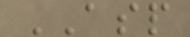ASP
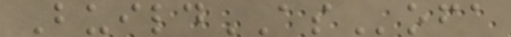BuildASofa
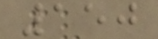150
